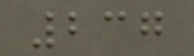237
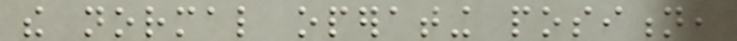the normal operating position,
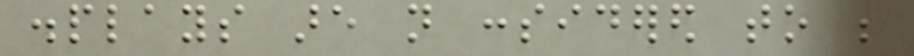displays are not considered to be
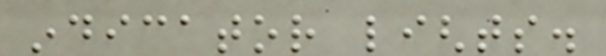indicator lights.
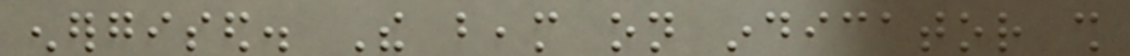energised. The beam on indicator shall
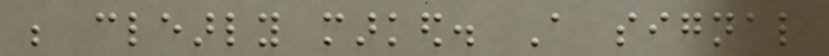be clearly marked. A signal
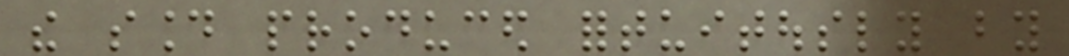the sound produced fortuitously by
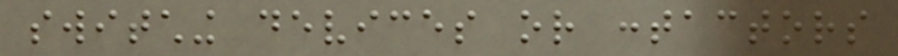switching devices or contactors
